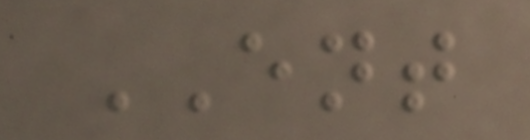ENT
